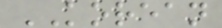KOREAN
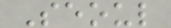Seoul
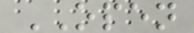OPEN
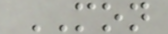MON
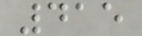415
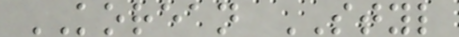KOREAN STYL
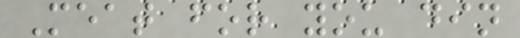Meat for you din
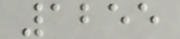1255
